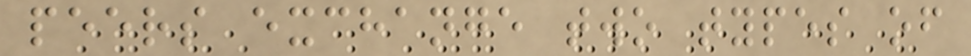peers exchange two types of
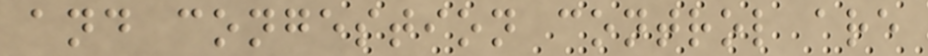and congestion control are
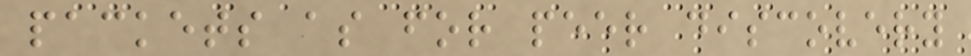packets as for peer discovery
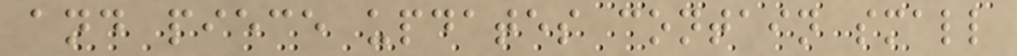and piece updates contain small
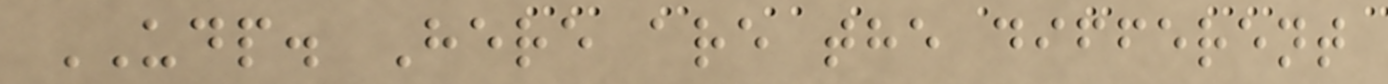UDP. Here are the different
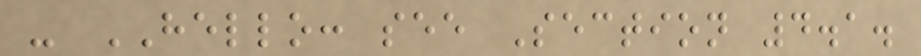- HELLO: see Section 4.1.
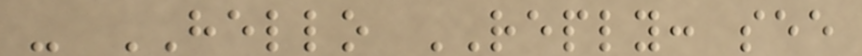- HELLO REPLY: see
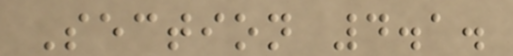Section 4.1.
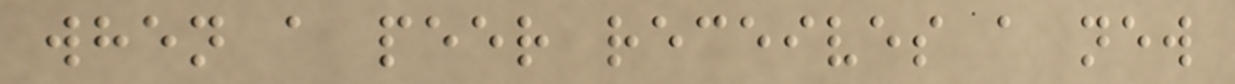when a peer receives a new
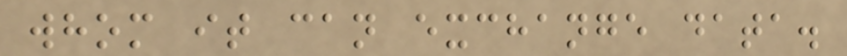whom it can exchange data.
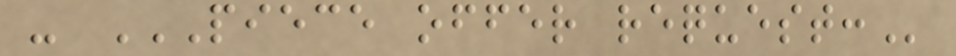- PIECE OFFER REQUEST:
